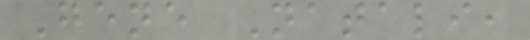Gene Natali,
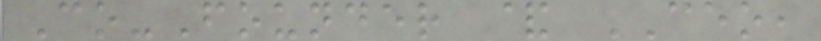Co-Founder & CEO,
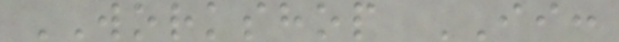WORKSHOP II:
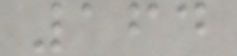164
